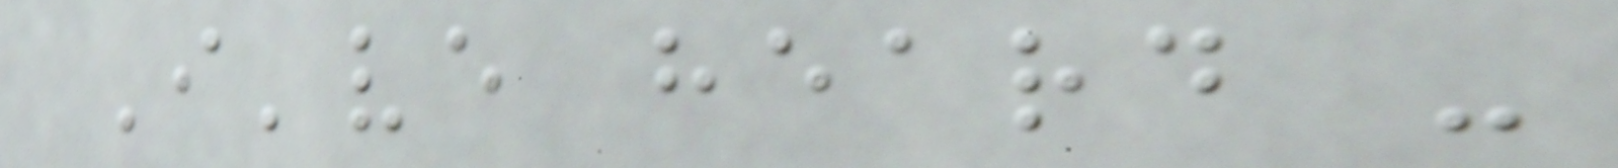I've heard -
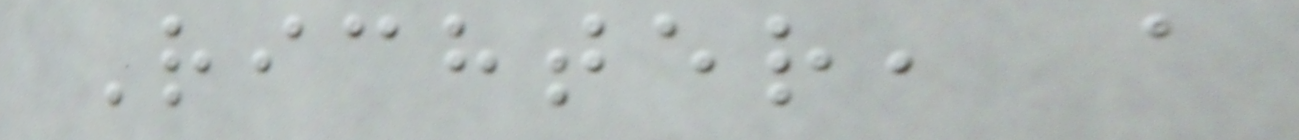Richter, a
